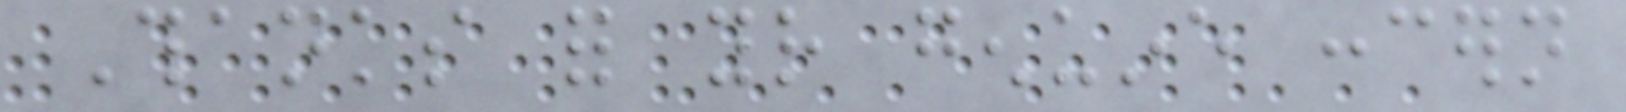Thanks for your genuine concern
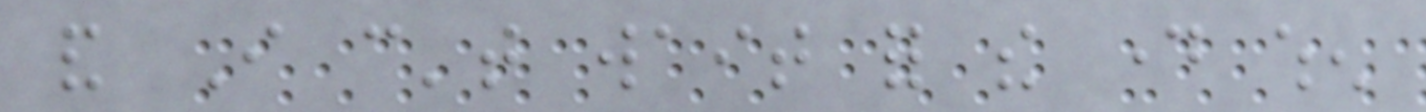and I can't wait for the day when
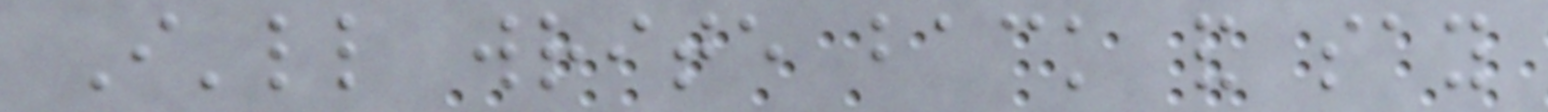I'll write back and say
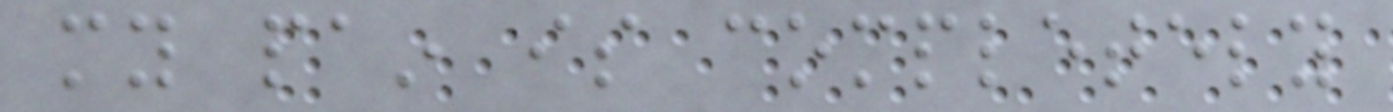my pain is completely
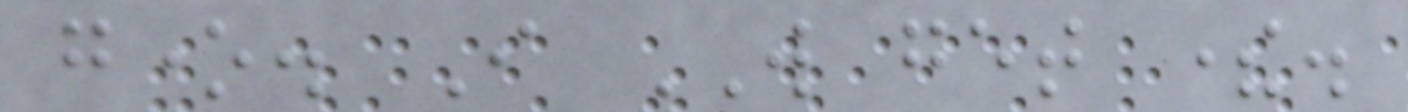gone. I WILL get there.
